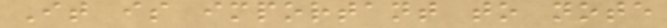It is important to note
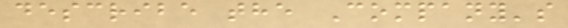describe the Company's
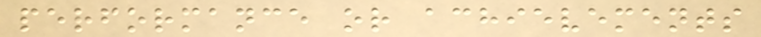performance or achievements
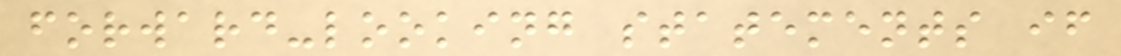forward-looking statements if
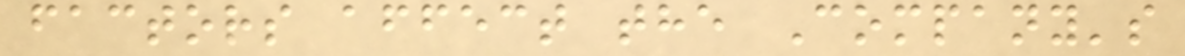factors affect the Company's
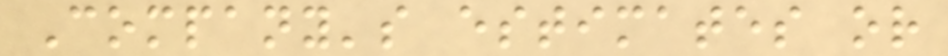Company's estimates or
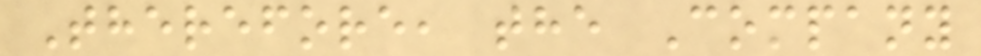Therefore, the Company
